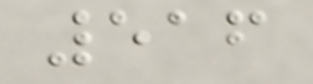516
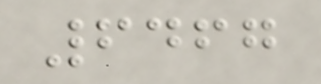6467
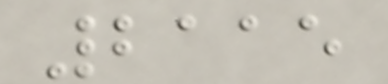2115
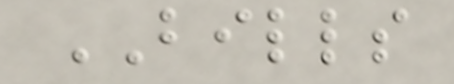BILLS
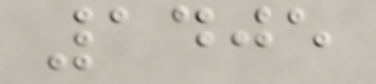1405
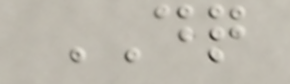DQ
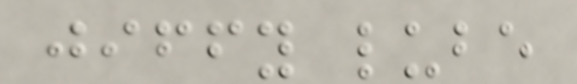jiffy lube
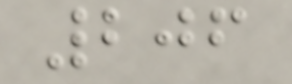206
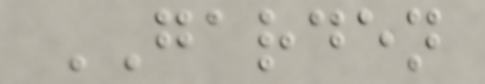GARDEN
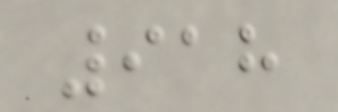918
